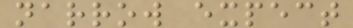narrow expect
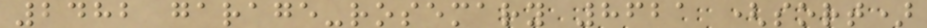2482 garage-rosemary 8621 (sort)
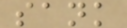sank
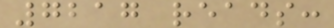7217 reads:
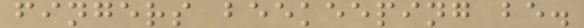fingers beekeeping be.
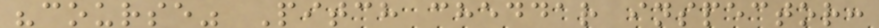"course" Pitch cheddar inspector:
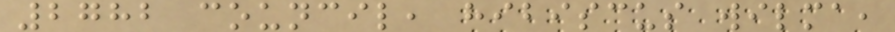2782 council, hibiscus wilma,
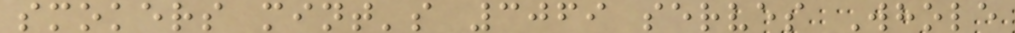smokers mint's 3069 serves Whole
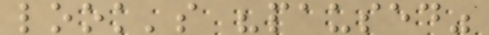look's "paused"
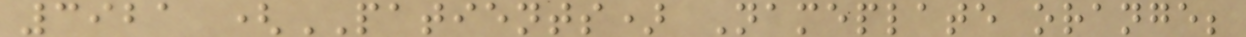3921 (PATIENTS) Nameplate orange;
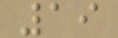19
